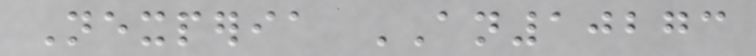Nexperia AN10273
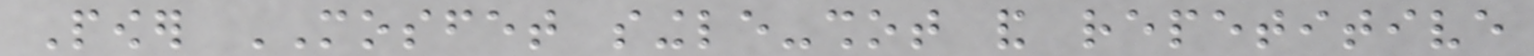Power MOSFET single-shot and repetitive
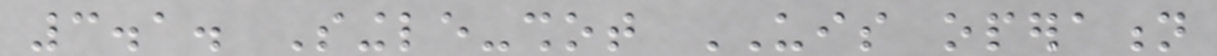3.1. Single-shot UIS operation
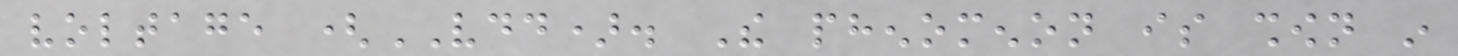voltage (VDD). The phenomenon is shown in
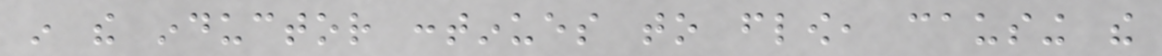in the inductor continues to flow, causing the
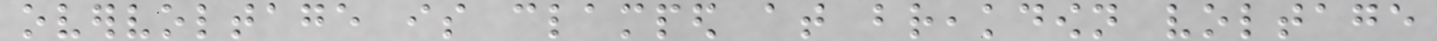overvoltage is clamped at breakdown voltage
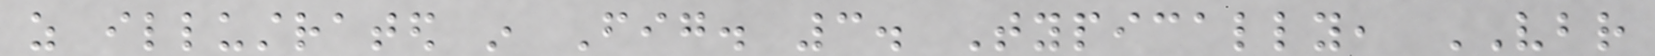as illustrated in Fig. 3. Typically, VBR
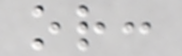or:
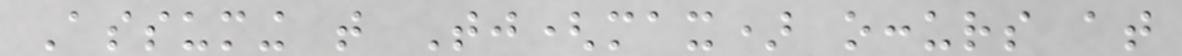Assuming that Tj(max) occurs at
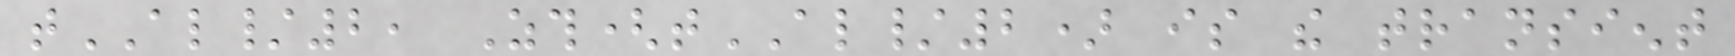tAL/2, Zth(tAL/2) is the transient
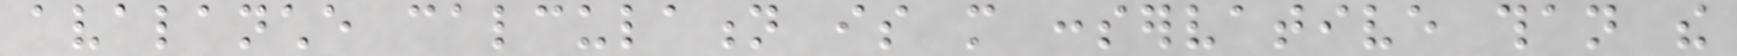avalanche calculation is more conservative than the
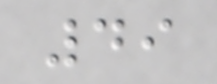49
